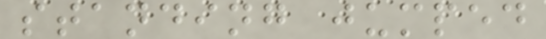standing jumped
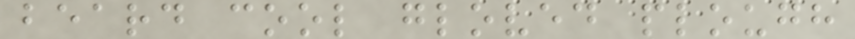beard cool gloved plough
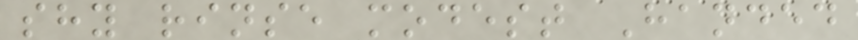shy rinse modest Handed
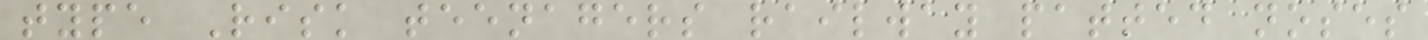type Risk teenagers railway patted noses
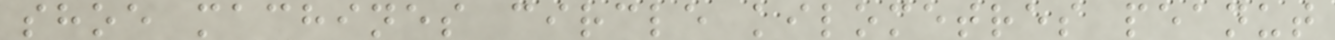shoe machines circle kilometres peanut
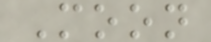Moon
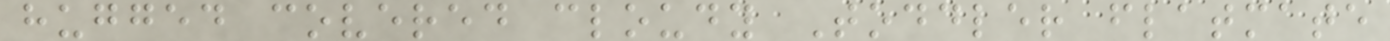hugged covered cloudy Toddler flatmate
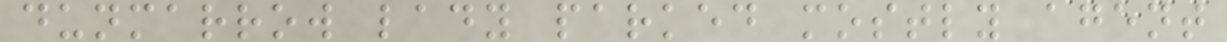dunmarrow lady parked mostly agent
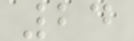24
